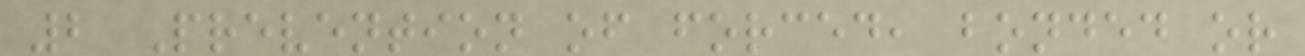2 Prevention of forced, bonded or
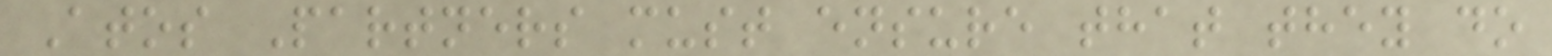Atos Partners must ensure that they do
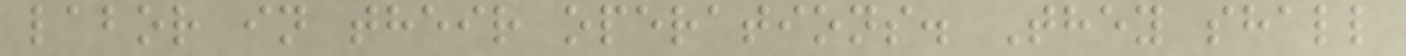labor in their operations. They shall
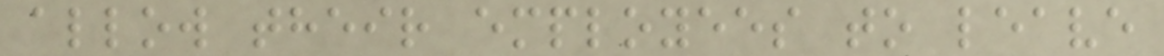allow their employees to leave
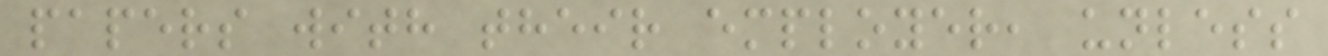papers with their employer, unless
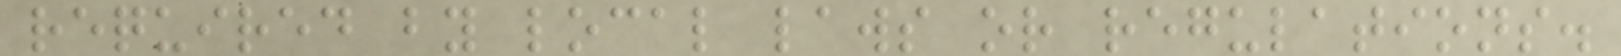required by local laws or regulations.
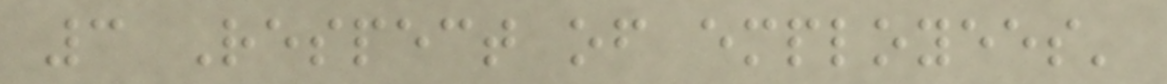3 Respect of employees'
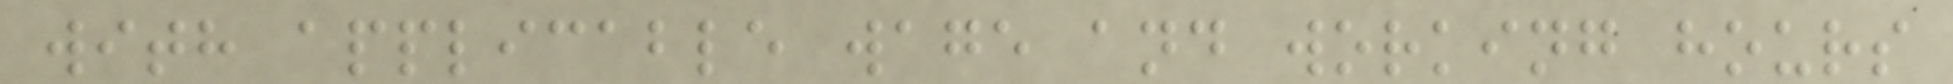with applicable wage and working hours
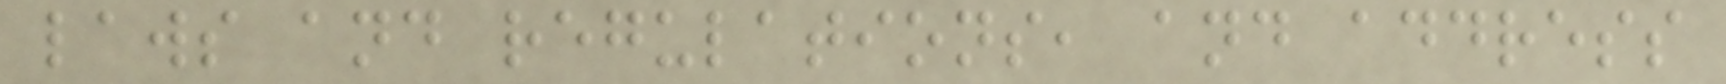laws and regulations, and address
